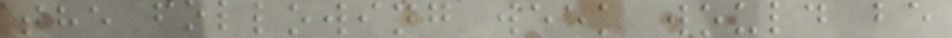the following week would be
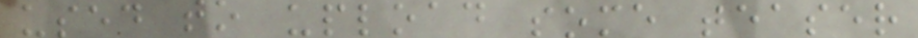used to upload some teaser
